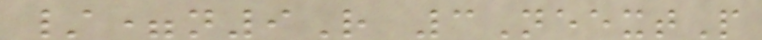/=n9R 3NeextP
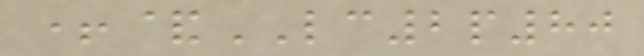+&LC2p80
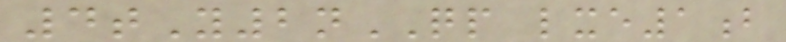4tY2nQP lxe1b
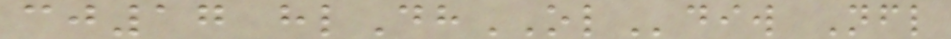cj17 hlDhOLdiw Nfl
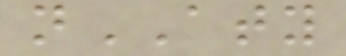nATY
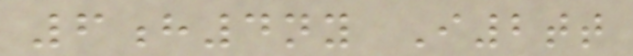6h4ny I2tt
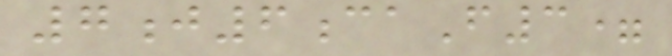7j6caF3=
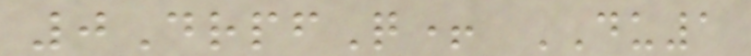0DrpfQ+ DU1
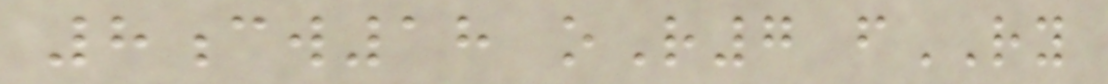8cw18 oR7 fRY
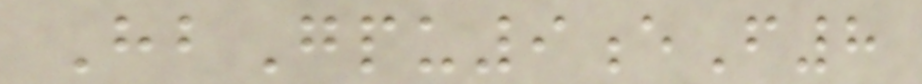HbGpu9eF8
